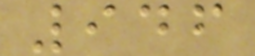946
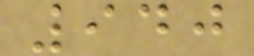940
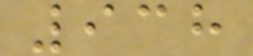938
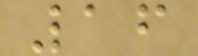16
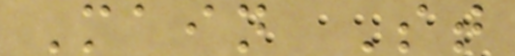Main St
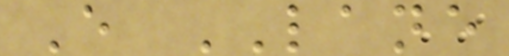E LANE
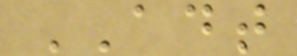ADT
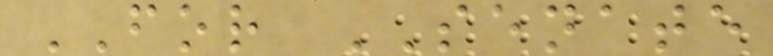FOR SENATE
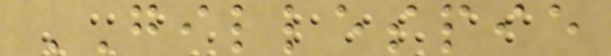GILLESPIE
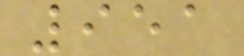951
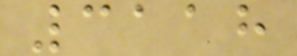3118
